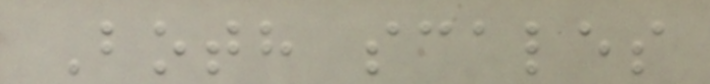Both scales
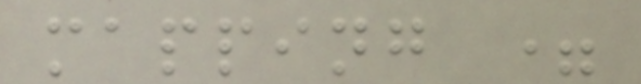mapping =
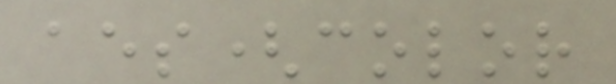aes(color
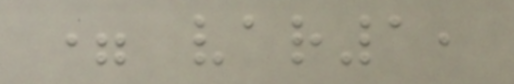= var1,
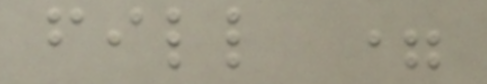fill =
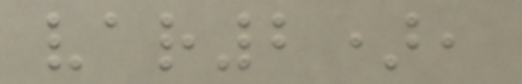var2),
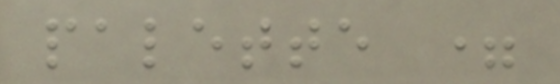palette =
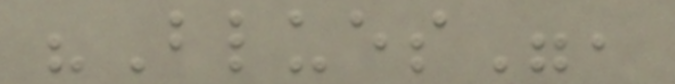"Blues",
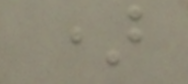)
